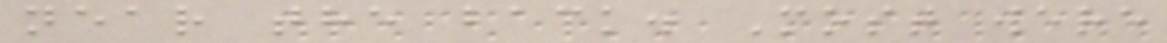near the back. Most were
